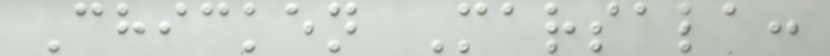Chicken Marsala:
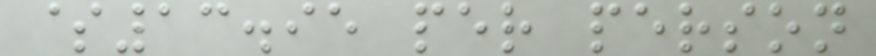$13.95 per person
